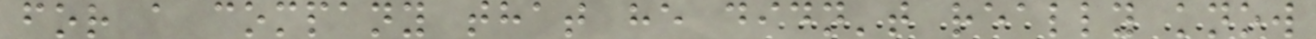for a company that he didn't really know
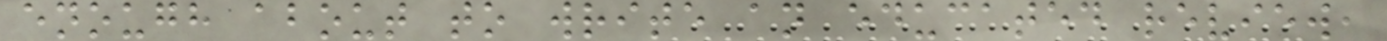enough about to write an educated review,
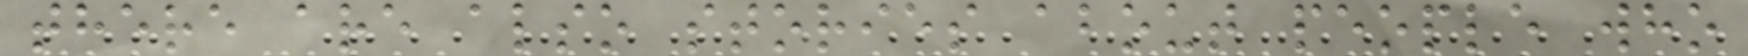there are also stories about people who
